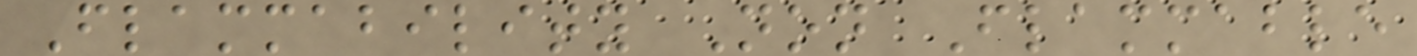Flammability Non Flammable
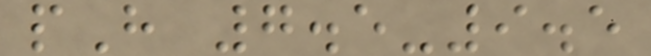pH 7.5-9.5
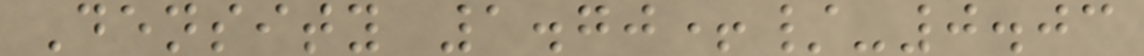Density 1.70+/-0.03
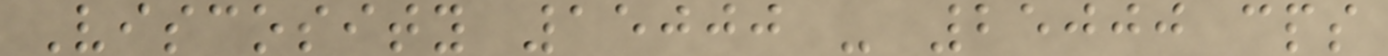Viscosity 15000 - 25000 cps
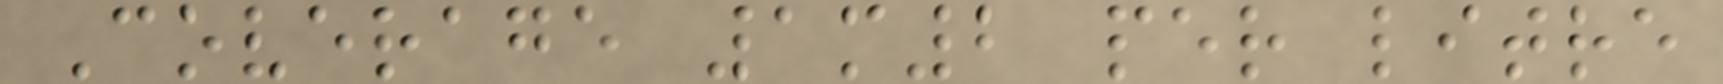Coverage 1m2 per litre
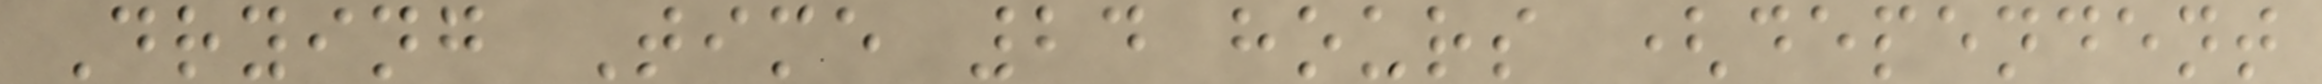Drying Time 24 hours (dependent
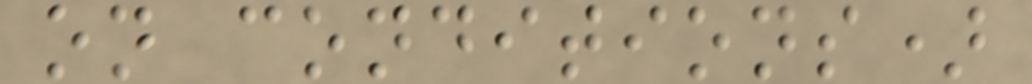on conditions)
